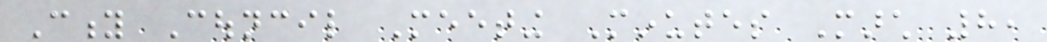City Council Meeting Minutes March 8,
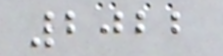2022
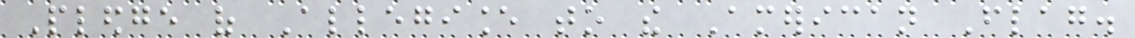Pledge of Allegiance to the American Flag.
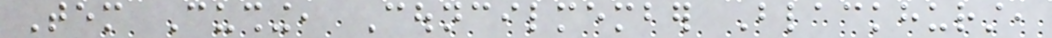Tem Cushing, Councilmember Blackhurst,
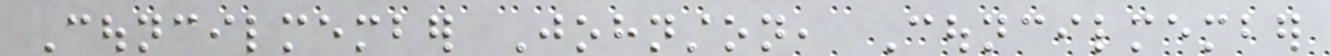Councilmember Johnston, Councilmember
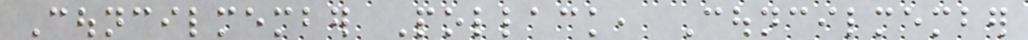Councilmember Pollack, Councilmember
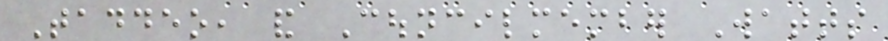Taddeo, and Councilmember Watts
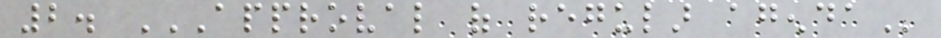2. APPROVAL OF REGULAR AGENDA
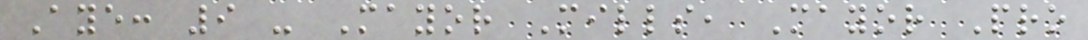Aye: 9 - Mayor Mills, Mayor Pro
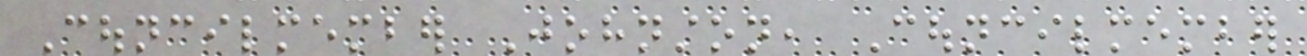Councilmember Johnston, Councilmember
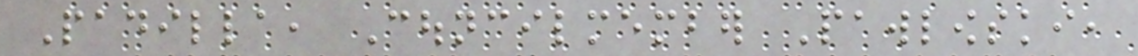Padilla, Councilmember Pawlowski,
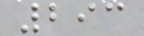293
